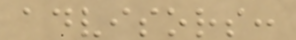advisors:
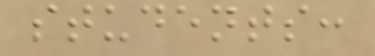students:
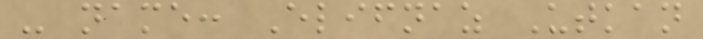- name: Elifnaz Utkan
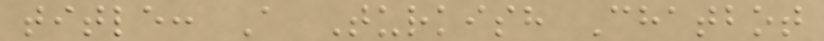title: A Turkish Chatbot
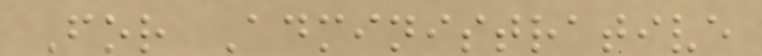For Administrative
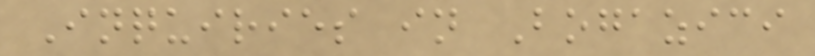Inquiries in Bogazici
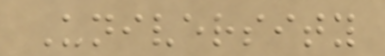University
